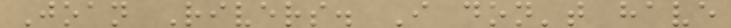Joan Rivers. I don't have
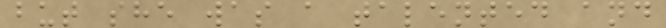but she was a talented and
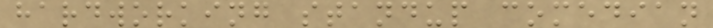hardworking standup comedian
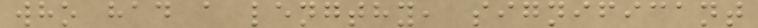who had a lengthy, significant
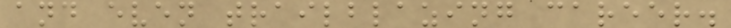and even trailblazing career.
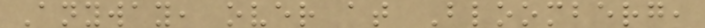Anyway, over at Bloomberg,
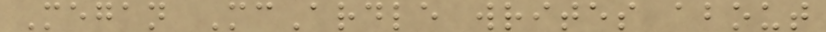Megan McArdle writes about
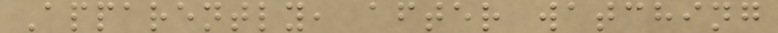Apparently, after watching
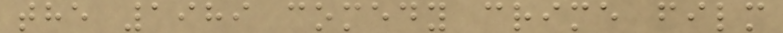the 1989 comedy crime film
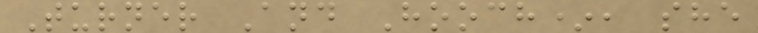Turner And Hooch*, she
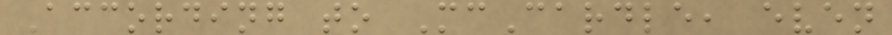According to McCardle, even
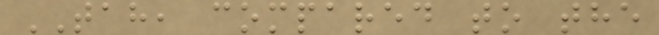TAH, compared to the
